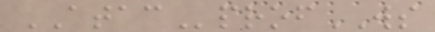ATACprofWS
